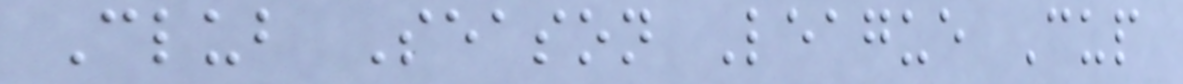Club Season League Cup
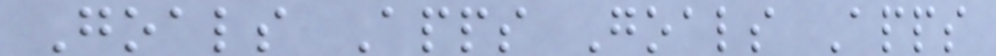Goals Apps Goals Apps
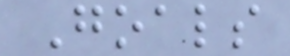Goals
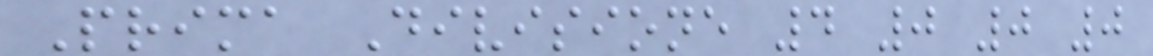Prima Divisione 4 0 0 0
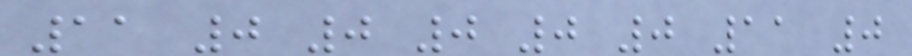11 0 0 0 0 0 11 0
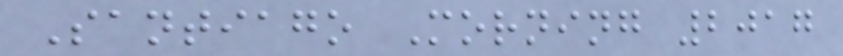Santiago Morning 2017
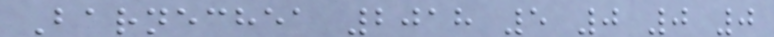Barnechea 2018 5 0 0 0
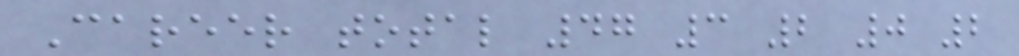Career total 47 3 2 0 2
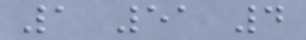1 51 4
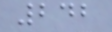242
